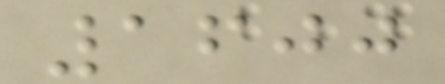1600
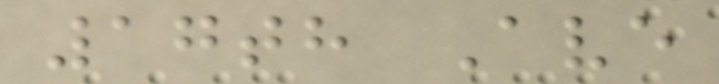17th Ave
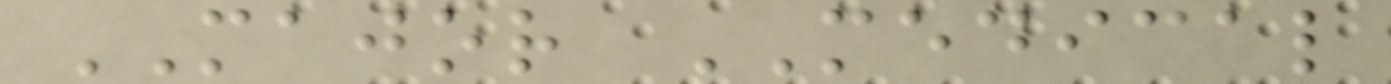MAJOR MEDICAL
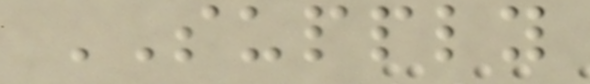SUPPLY
